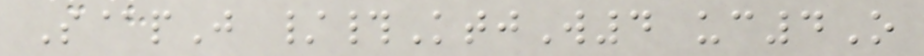S@pJ /#KtjW4 uc4O
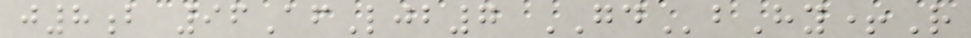j8b 96AfLjb7 GDbHy+R
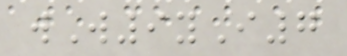wW9yI7
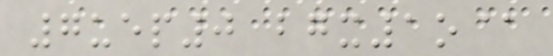7uep0 bgx1o@
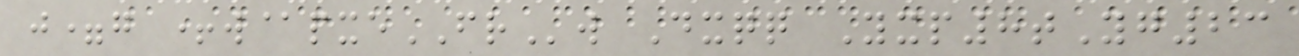j=g +w@pxeFRw Dxqq Yxp8tYg23
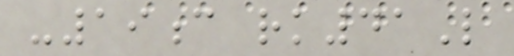-19c rk41L
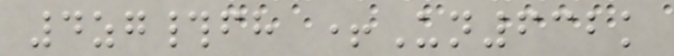4zg#fh +Un632k
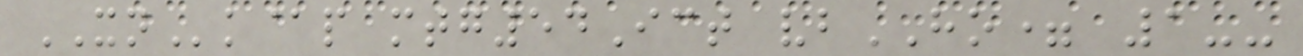XNk@p mtg54Ict vbHO= 1--
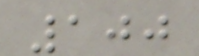100
